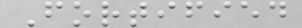Fortified
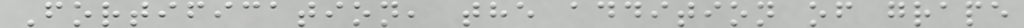Fortification, the addition of grape
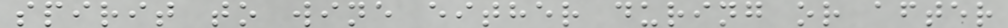spirit to wine either during or after
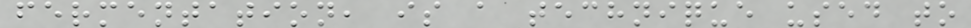fermentation, is a technique used to
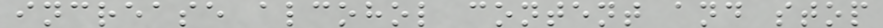increase alcohol content and stop
